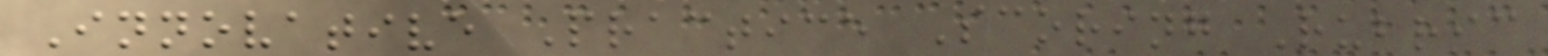Innovative Practice Scoring Rubric
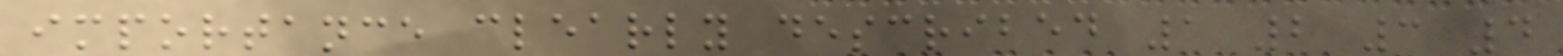importance clearly described 1 2 3 4
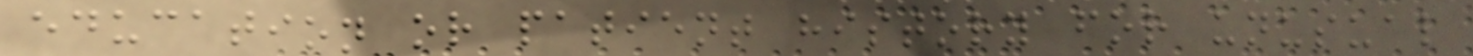education or patient history for unusual
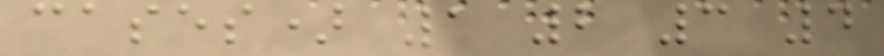cases) 1 2 3 4
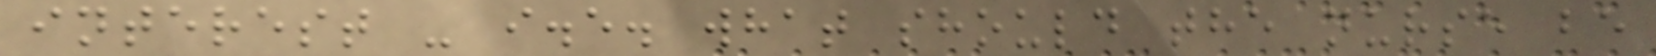interest - i.e. what should the nurse be
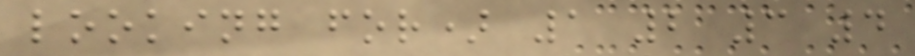looking for) 1 2 3 4
